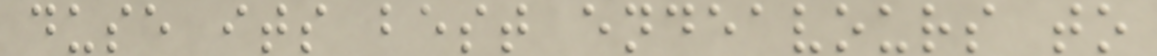duse its best endeavours to
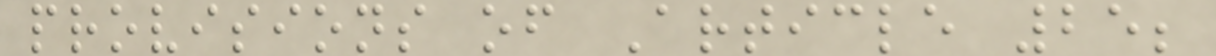provisions of Article 25;
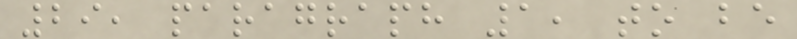29, paragraph 1, to be
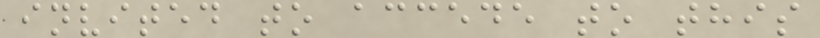invited to accede to this
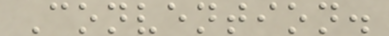Convention.
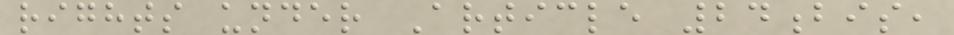rights under Article 24bis,
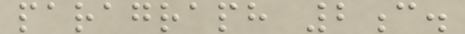paragraph 2c.
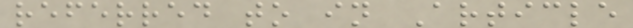referred to in Article
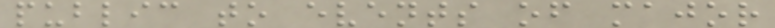public to events of major
